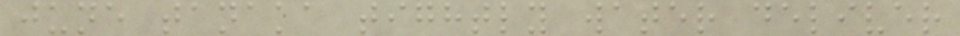june tanaka tightly water deliver
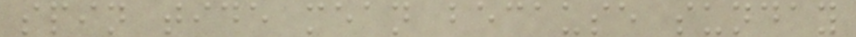spin tide mean because sunday
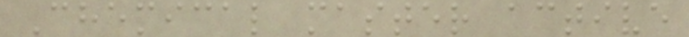Chemical master active
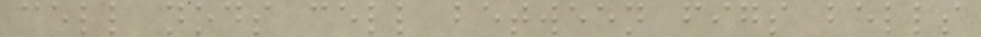cell nods cell between figs bells
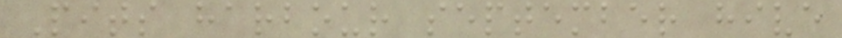Pits harbour september hive
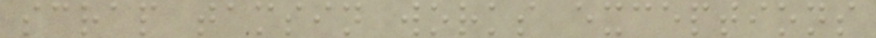scrap tamsin works exceptions
